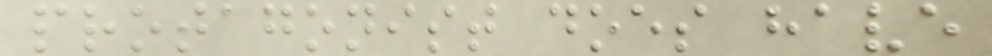protagonist does have
